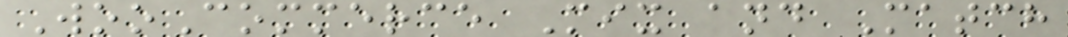WooCommerce Mix and Match
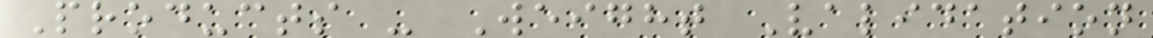Products - Weight Validation
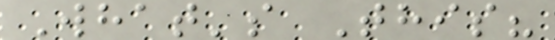What's This?
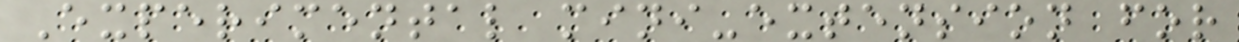Experimental mini-extension for
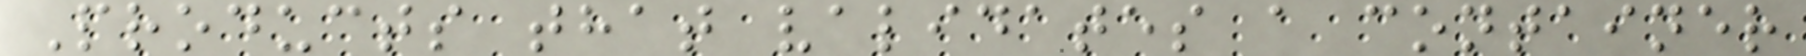Products that validates a container
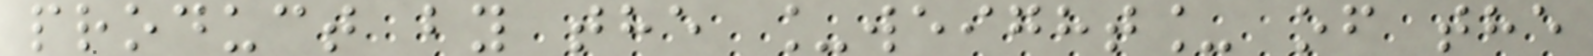product by the _weight_ of the
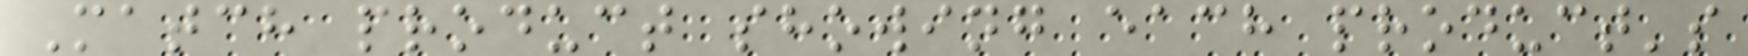Match product showing each product's
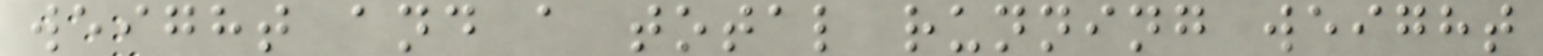weight and a total running weight
